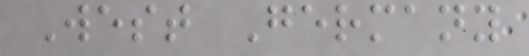West Germany
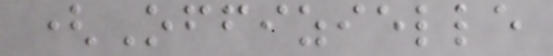(Offizielle
